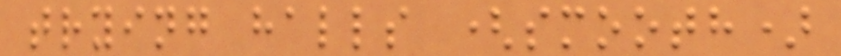trying halls (smooth)
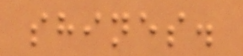shines.
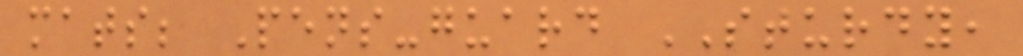mats; Pens-guard STURDY,
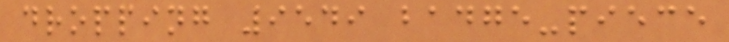dropping 9549 badge-piece
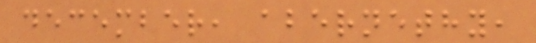december, abernethy,
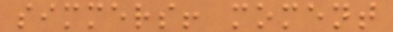simmers! moment
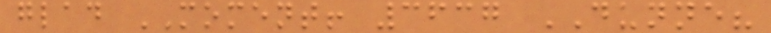glad MOMENT! 3637 DUNNE?
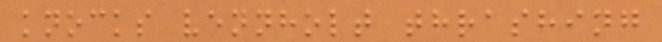knocks vennholt thrashing
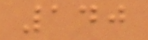140
